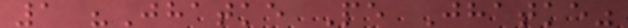1 "Jhatke Pe Jhatke"
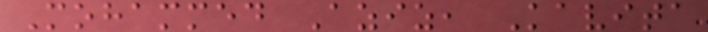Mohammed Aziz, Kavita
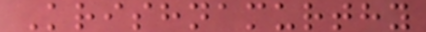Krishnamurthy
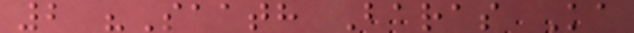2 "Saath Baras Ka
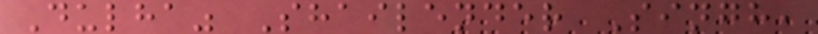Dulha" Shailender Singh,
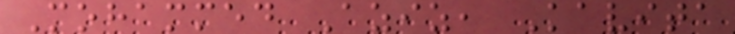Mohammed Aziz, Kavita
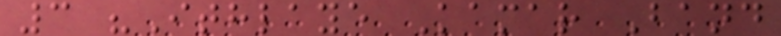3 "Ithlaye Kamar Band
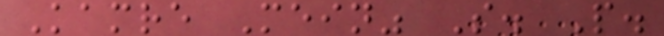Kamre Mein" S. P.
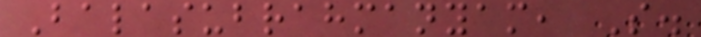Balasubrahmanyam, S.
